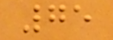75
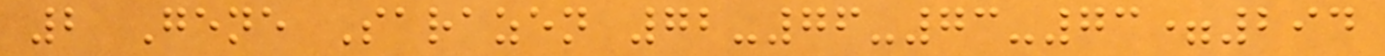2 Gene Sarazen 72-76-73-73=294
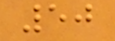50
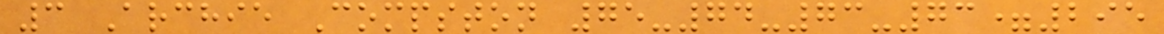3 Archie Compston 75-74-73-73=295
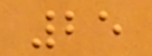25
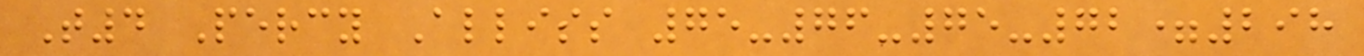T4 Percy Alliss 75-76-75-72=298
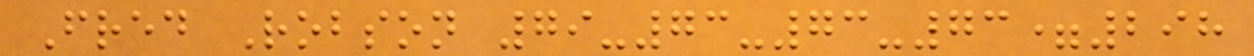Fred Robson 79-73-73-73=298
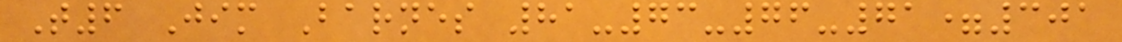T6 Jim Barnes 81-73-76-71=301
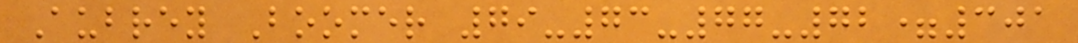Aubrey Boomer 79-73-77-72=301
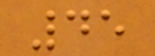45
